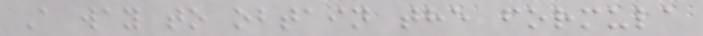A way to obtain the formula
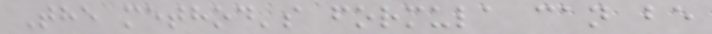The method's formula can be
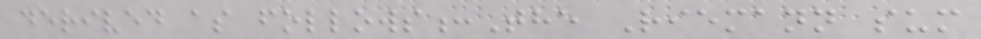derived as follows:The Riemann sum
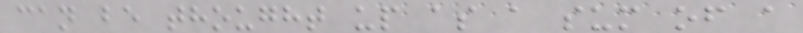can be thought up as a sum of a
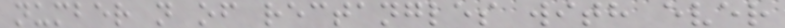number n of rectangles with ever
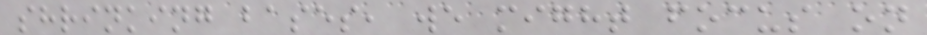shrinking bases, we might focus on
